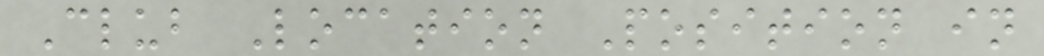Club Location Position in
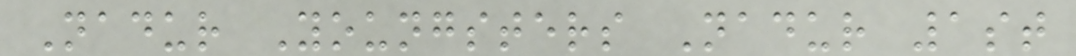Nadur Youngsters Nadur 1st
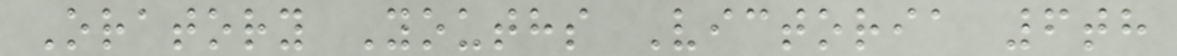Oratory Youths Victoria 6th
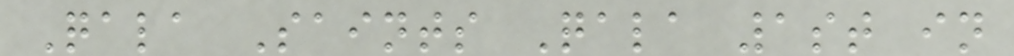Qala Saints Qala 1st in
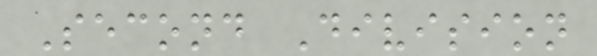Second Division
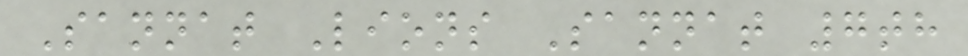Sannat Lions Sannat 7th
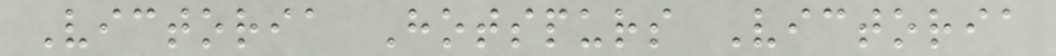Victoria Hotspurs Victoria
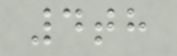4th
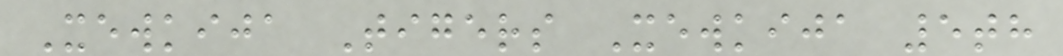Xewkija Tigers Xewkija 5th
